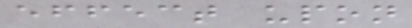effect upon
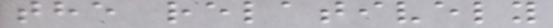the relatively
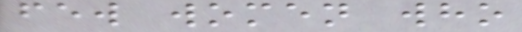few women who
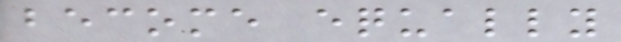become equally
